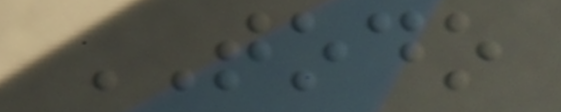TODO
